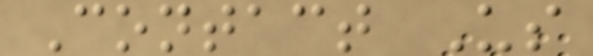Contact Us
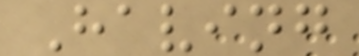Having
